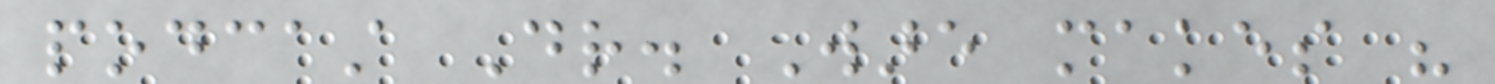podcast Dr. Ware makes his
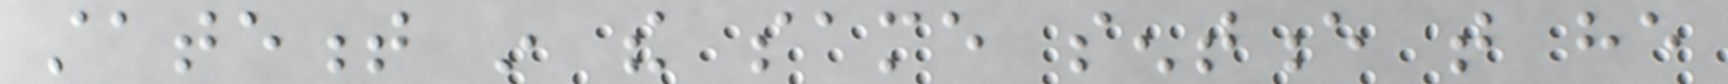statement in the same sentence that he
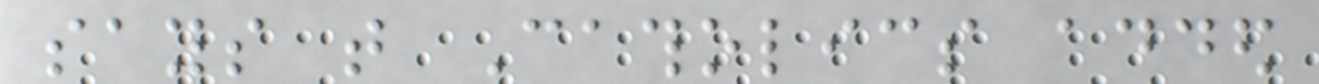says that Catholics added
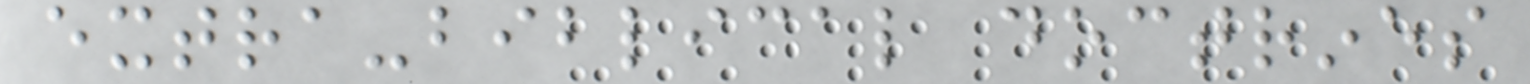extra-biblical doctrines
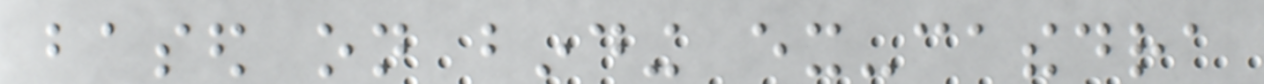based on binding ex-cathedra
